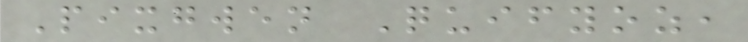Pixgwen Quifyoz,
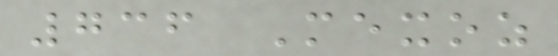736 Mexoz
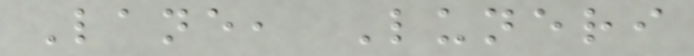Lane, Luneri
